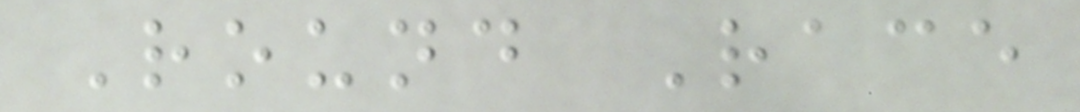Round Race
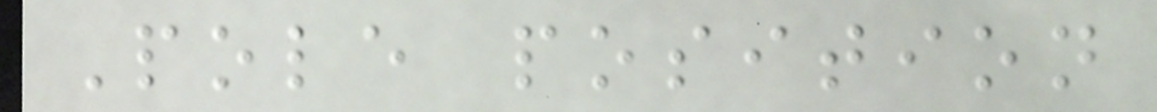Pole position
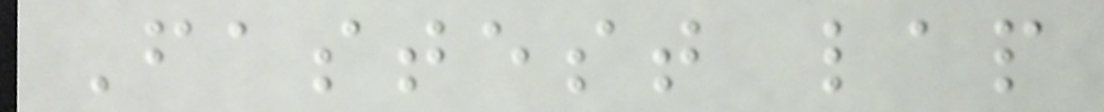Fastest lap
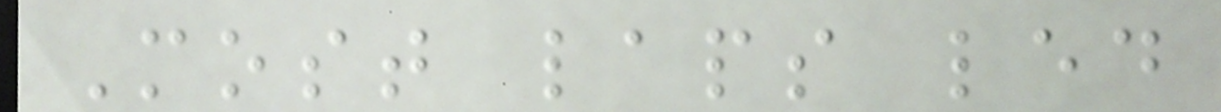Most laps led
